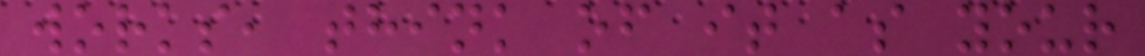works, think of it as your
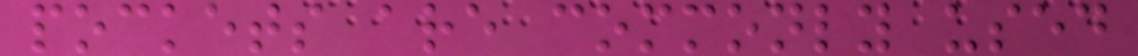pockets are commonly used
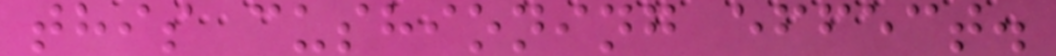this cushioning effect.
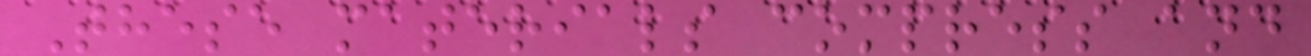These materials compress and
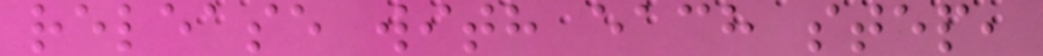release with each step,
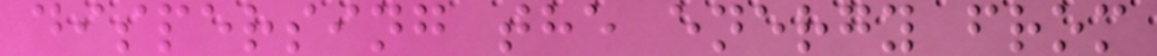dispersing the energy from
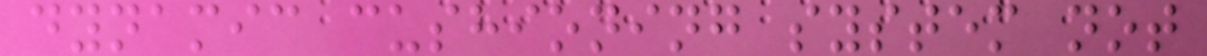dynamic cushioning system not
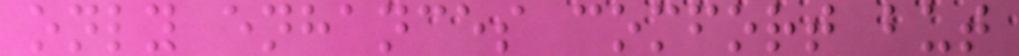only enhances comfort but
